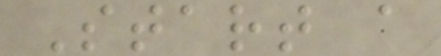Start a
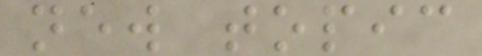new topic
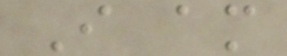I am
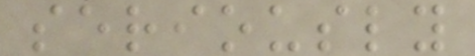seriously
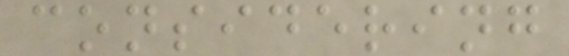considering
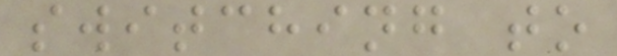switching to
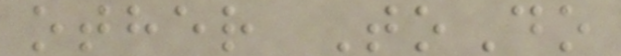other ToDo
